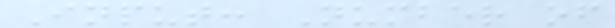Input: Number of
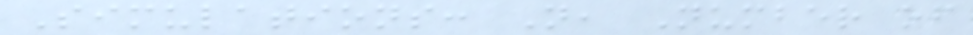Simulations: N, Number of
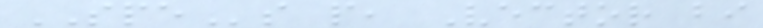SPEs p, Vector bi
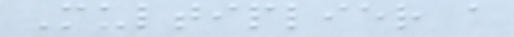Multiplier a
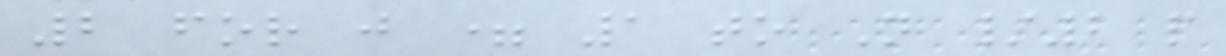2 for j = 1 to N /2 p
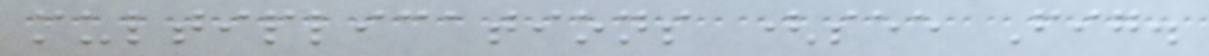multiplications (see Fig.
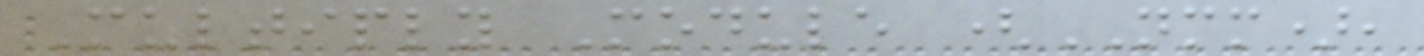Multiply Module (NMM),
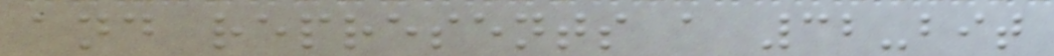and represents a 32-bit
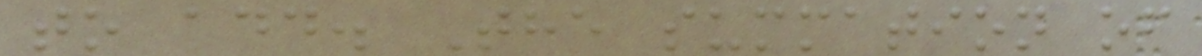to add. The summation of
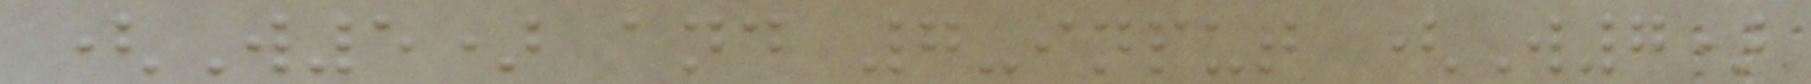(W5) and 7-input (W7)
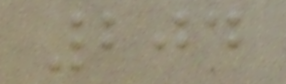204
